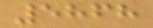5868
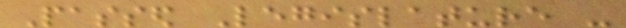Passed Legislature -
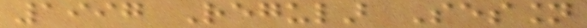1997 Regular Session
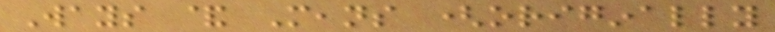Ways & Means (originally
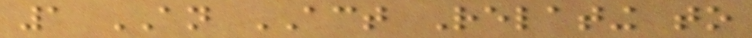1 AN ACT Relating to
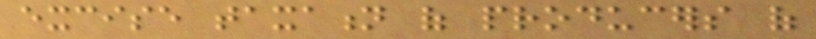excise taxation of producers of
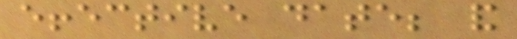effective date; and
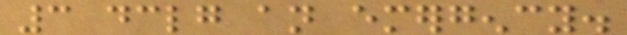3 declaring an emergency.
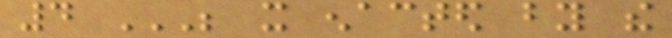4 BE IT ENACTED BY THE
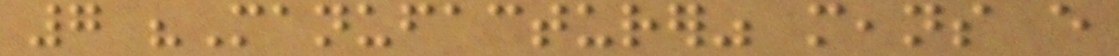7 "Manufacturer" means every
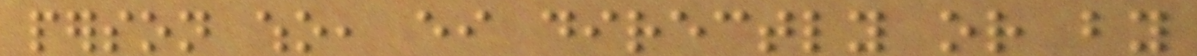person who, either directly or by
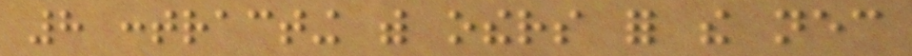8 contracting with others for the necessary
